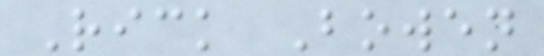Rick Bowen
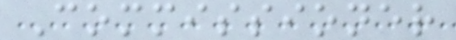Commissioner
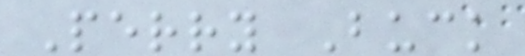Perry Buck
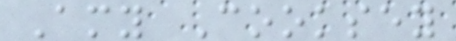Amy Cooksey
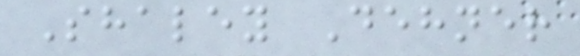Shaley Dehner
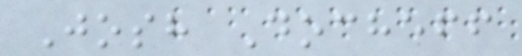Josh Docheff
